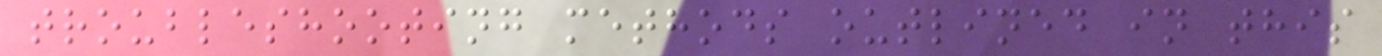troubleshooting methods outlined in this
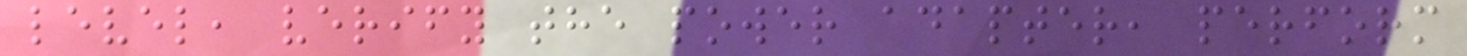level, verify the power adapter, perform
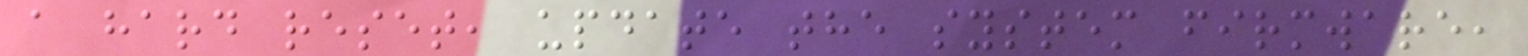a hard reset, update the system firmware,
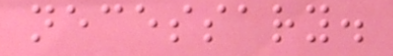necessary.
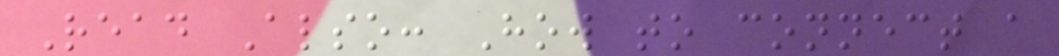Read Also: How to connect a
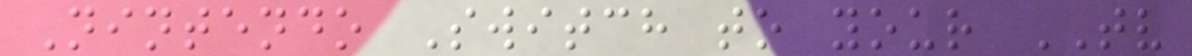Nintendo Switch to your TV
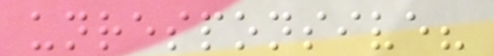unresponsive?
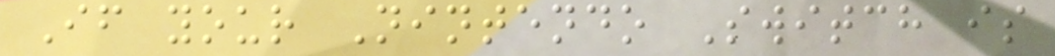If your Nintendo Switch is
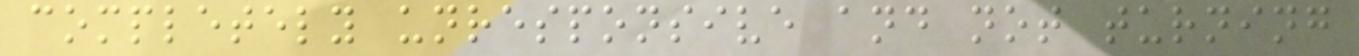completely unresponsive and not turning
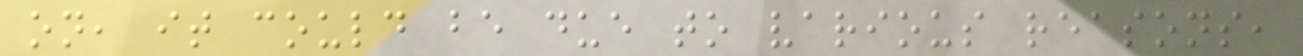on, it could be due to various reasons,
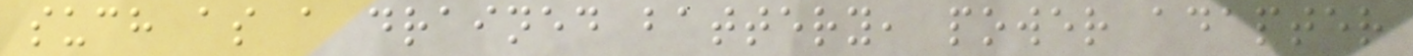such as a drained battery, power adapter
